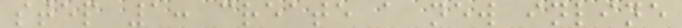step 1: create a new inline
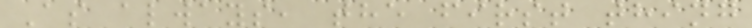As always, the first thing
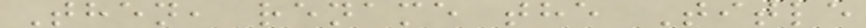Then, rename the Title
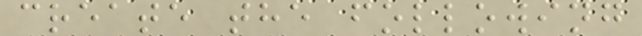create the following
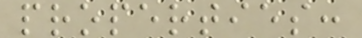properties:
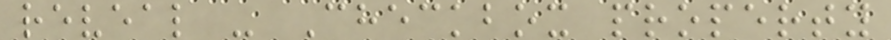reveal - Checkbox property
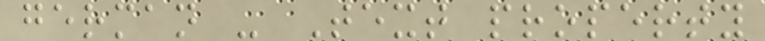german - Text property
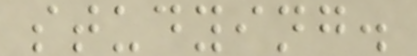studying.
